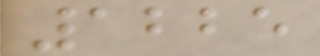1225
